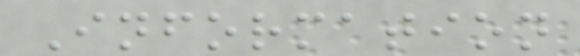Information
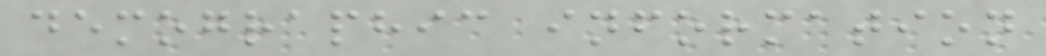demographic information
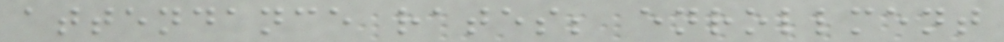attendance rates; enrollment
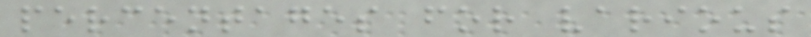percentages for various
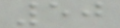50
